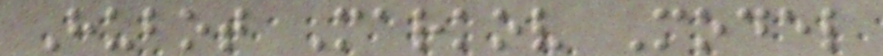Hubot Markov Model
